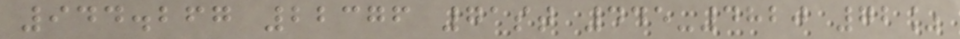944.267 22376 71st 445-4820 72%
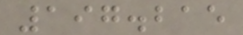197.215
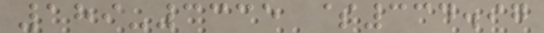189-3335 $334.97
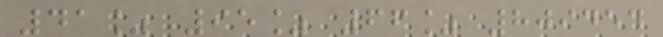41% 95% 66% 809454
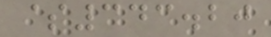$343.20
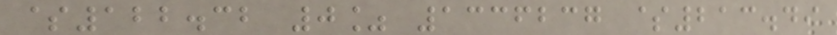$122.32 0% 1336237 $213.49
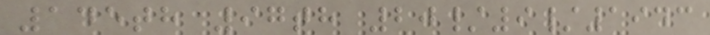145th 97th 20/9/1943
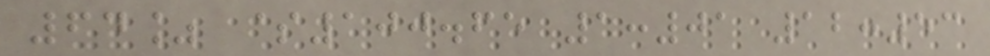64% $100.65 1:01 12:53
